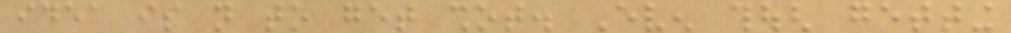idea is not to get shot. Even though getting
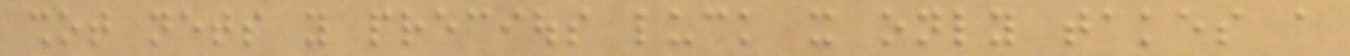shot nets you precious luck it only takes a
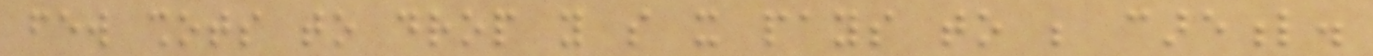few shots to drop you so it pays to be careful.
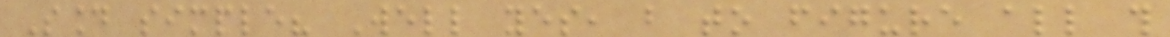Sound simple? Well yes, but to figure all this
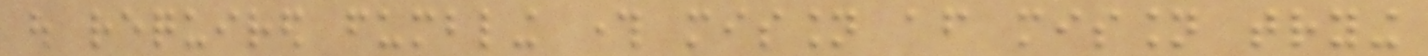out required fumbling through mission after mission trying
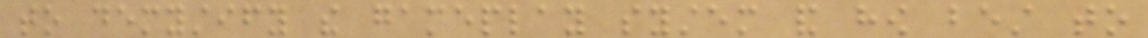to demystify the gameplay system and how best to
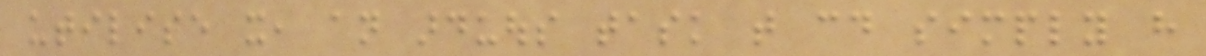utilise it, an arduous task that could simply have
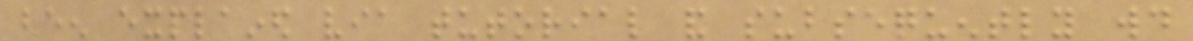been explained via tutorial and subsequently would
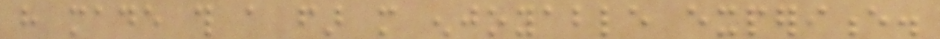have made this a far more enjoyable experience.
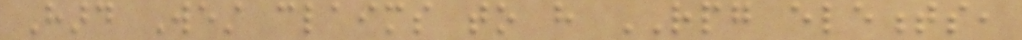Hard West claims to have RPG elements,
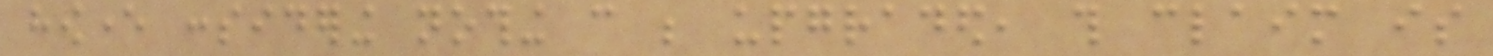however considering nothing can be upgraded, this claim is
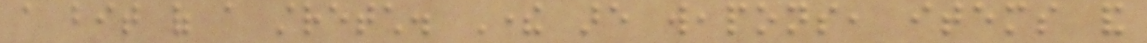a bit of a stretch. There are weapons, items and
